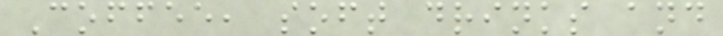Coffee, soft drinks and
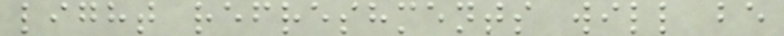light refreshments will be
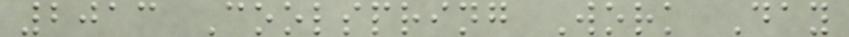2013 Coolspring Work Day
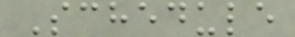Schedule
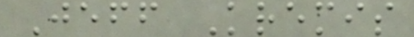Jeff Kremis
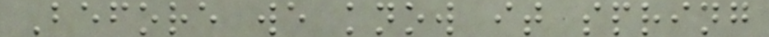Before we know it spring
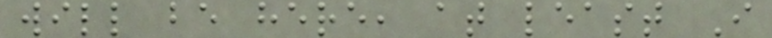will be here, at least I
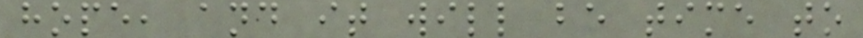hope, and it will be time to
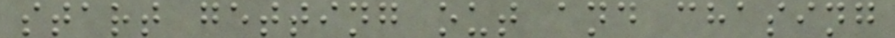start getting out and chasing
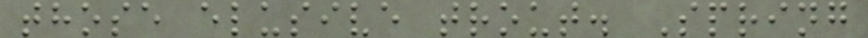those elusive trout. Spring
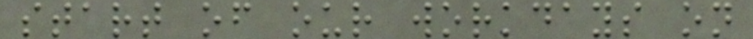start of our workdays on
